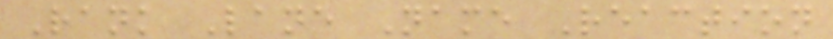Rank Lane Name Reaction
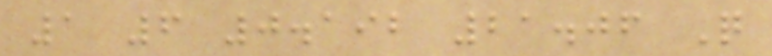1 6 0.192 21.06 Q
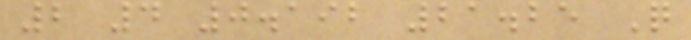2 4 0.192 21.25 Q
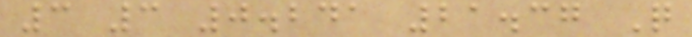3 3 0.241 21.37 Q
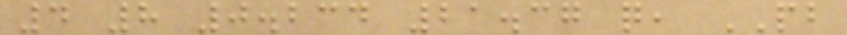4 8 0.234 21.37 q, PB
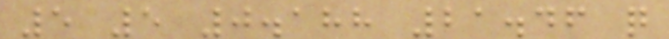5 5 0.188 21.46 q
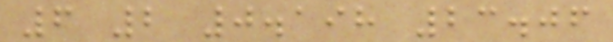6 2 0.198 23.06
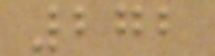272
